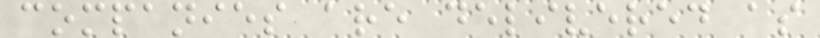companies are delivered as
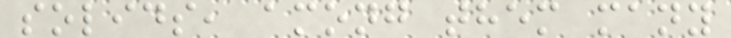solids, among them many
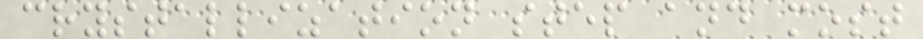crystallization step and most
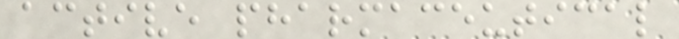active pharmaceutical
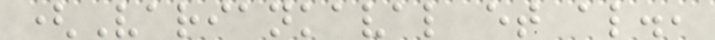(Variankaval et al.,
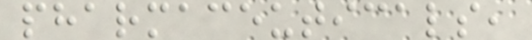pharmaceuticals,
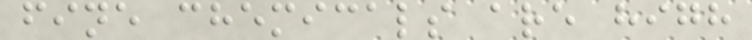fine chemicals are high
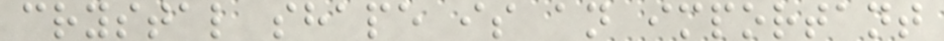crystal shape is an important
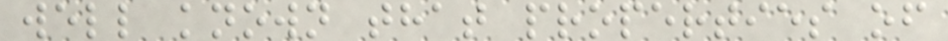well known that properties of
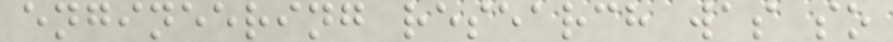engineering research was so
